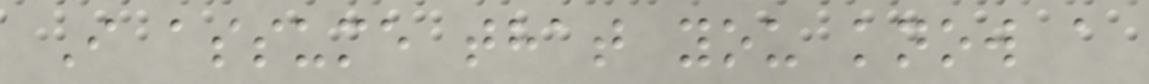I assume that you know a
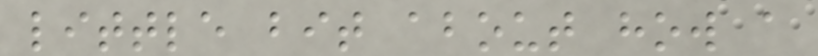little bit about how a
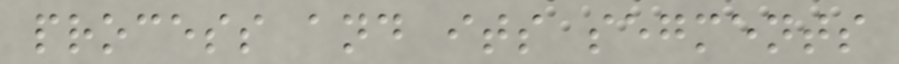process and its segments
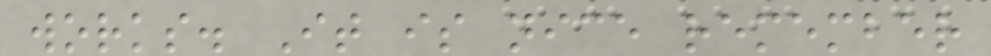works. It is nice remember
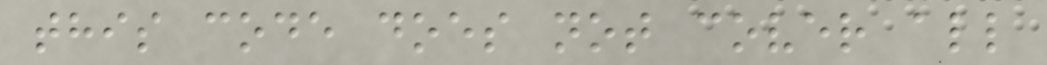this code does not cover all
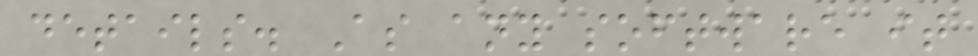details. As any software it
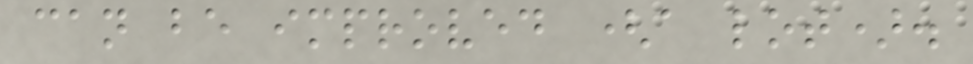can be improved (a lot).
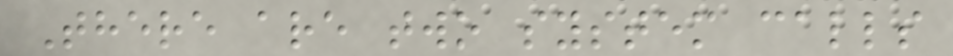There are two system calls
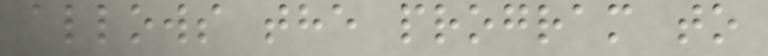allows the program to
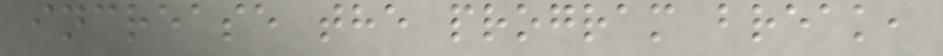increase the program break,
